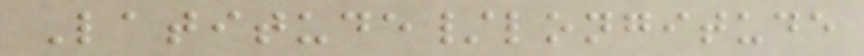Latitude/longitude
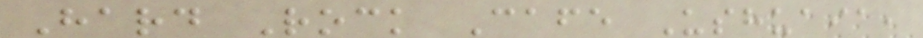Hard Rock Cafe Ushuaia,
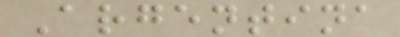Argentina
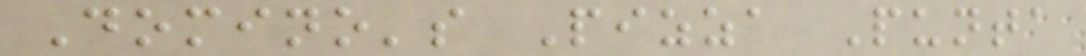Domino's Pizza Punta
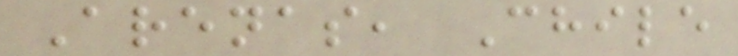Arenas, Chile
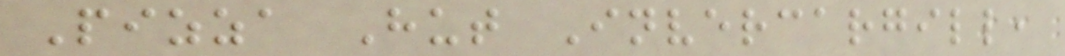Pizza Hut Invercargill,
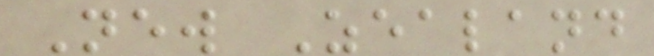New Zealand
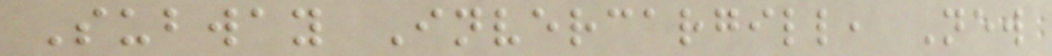Subway Invercargill, New
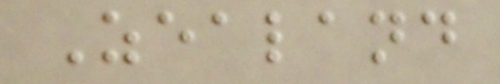Zealand
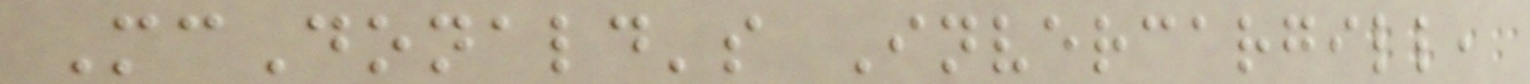McDonald's Invercargill,
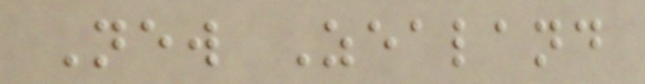New Zealand
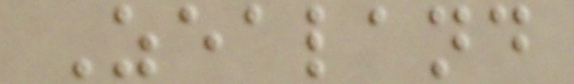Zealand
